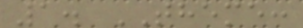1. THEME:
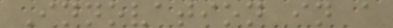Innovation in a
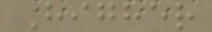Higher
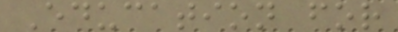Education for
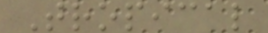Tropical
